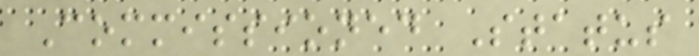Commissioned Status
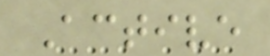Active
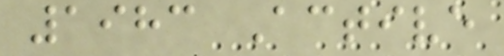1983 Active
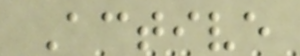Active
